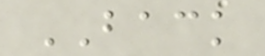BACK
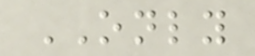ONLY
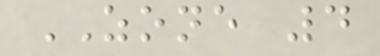ZONE 4
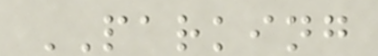PARKING
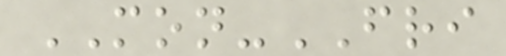MON-FRI
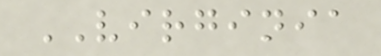VIRGINIA
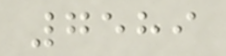7589
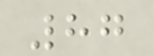87
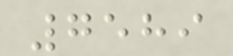7589
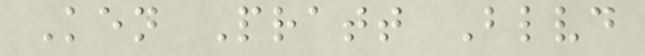Ken Pratt Blvd
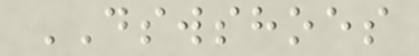DSWSHOES
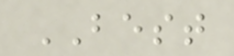BEST
